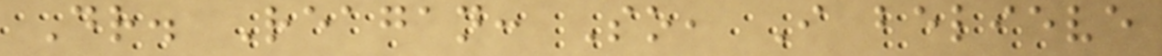Dr. Reagan: So, I believe
